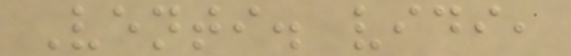Venti. vidi,
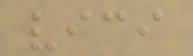vici
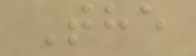The
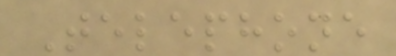Telephone
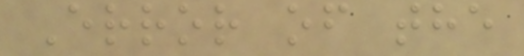Error of the
